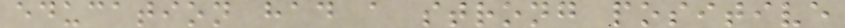education had a strong positive
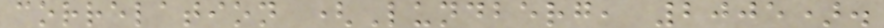correlation (Lundberg, 2005).
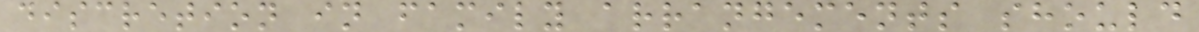discretion in family arrangements should
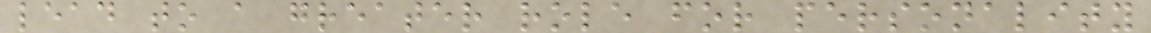lead to a greater role for personality
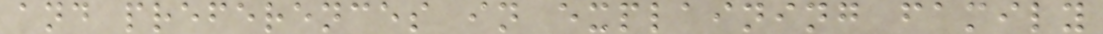and preferences in explaining family
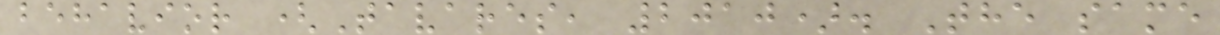behavior (Tavares, 2010). The same
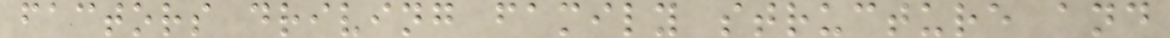factors driving family structure and
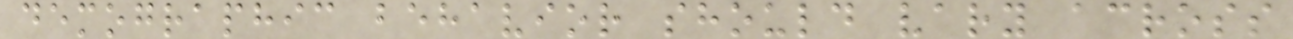demographic behavior should vary across
